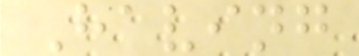Having
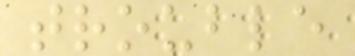trouble
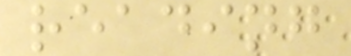reading
